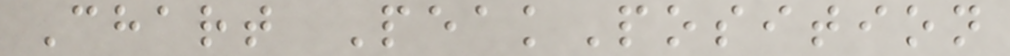Chart PeakPosition
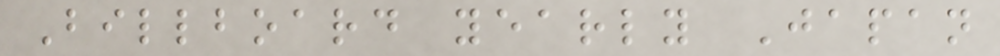Billboard yearly Japan
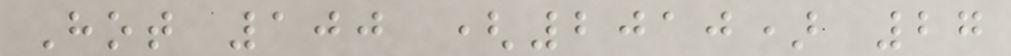Hot 100 (2010) 27
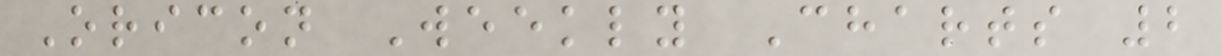Oricon Weekly Charts 2
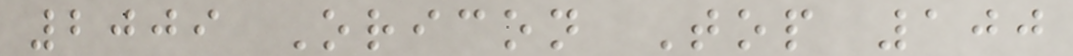2009 Oricon Top 100
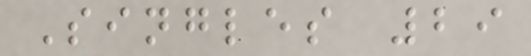Singles 29
